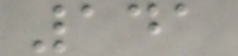141
